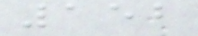152
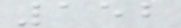152
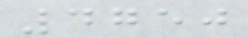4750
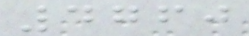4760
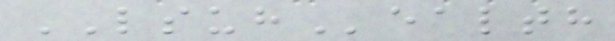LSUHealth
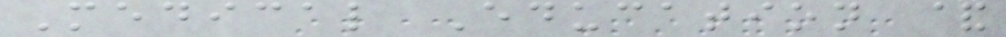Medical Education &
